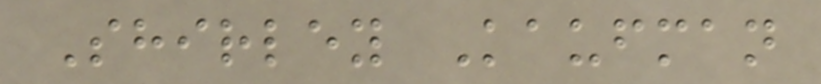Shirley Kaufman
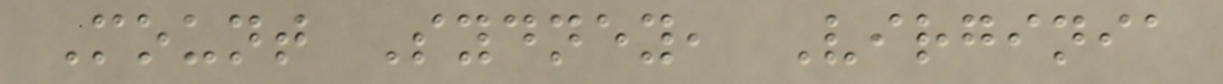Mount Sydney, Virginia
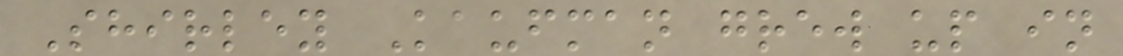Shirley Kaufman grew up in
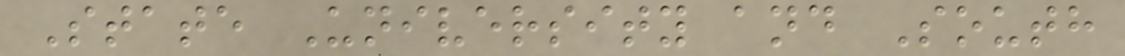State University and South
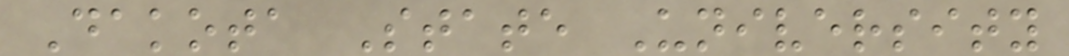Dakota State University
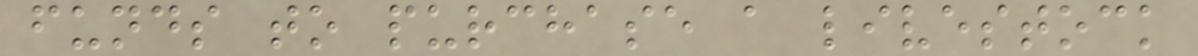funds to purchase a livestock
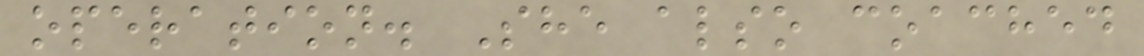operation. She also coached
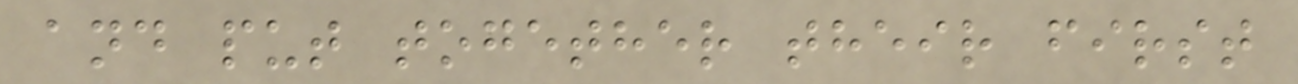and put together their first
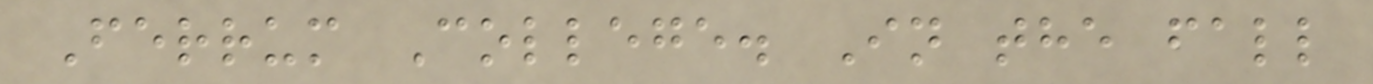Ferrum College. In the fall
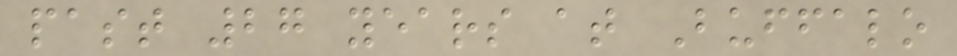past 27 years at Buffalo
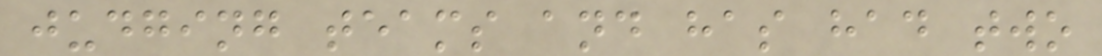judging teams and has had two
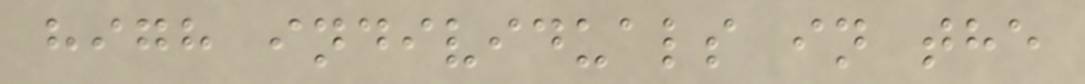high individuals in the
